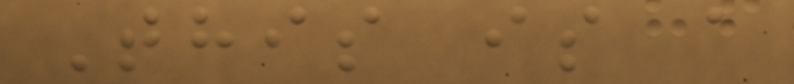This is a
